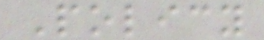Policy
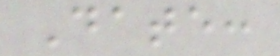Date:
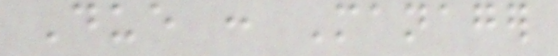Due : Manager
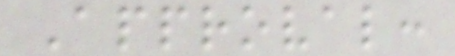Approval:
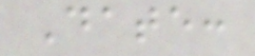Date:
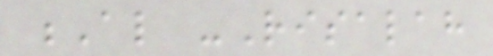Al -Risalah
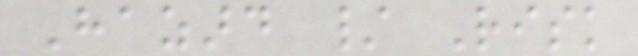Hazard / Risk
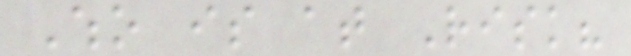Who is at Risk?
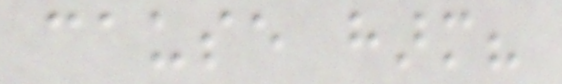cause harm?
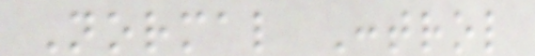Normal Control
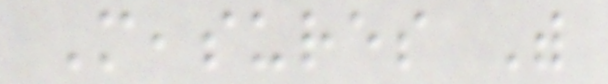Measures With
